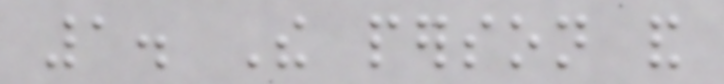1. The person and
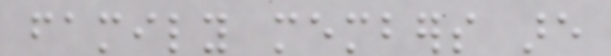family members are
